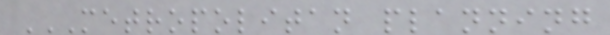METROPOLITAN PLANNING
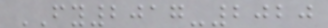FY2017-2020
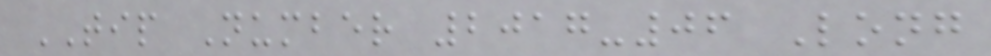TIP Number 2017-06 Long
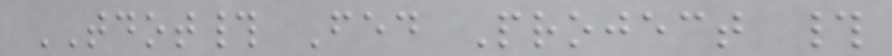TDOT# Fed Project #
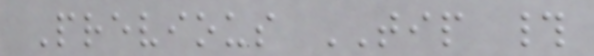Previous TIP #
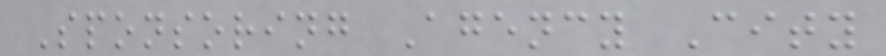Sponsoring Agency City
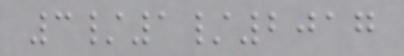3/1/2017
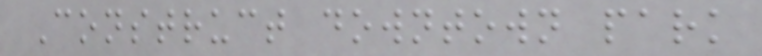Construct downtown park
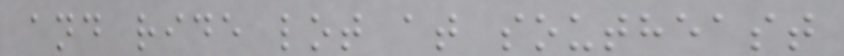and ride lot at southeast
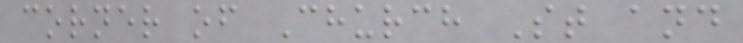corner of Church St and
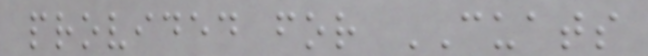provided for CUATS
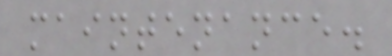maintenance.
